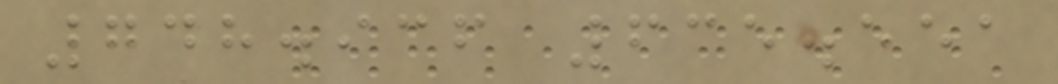748.936 635.551
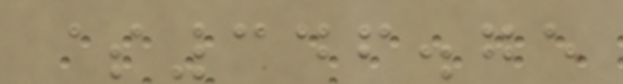$346.75
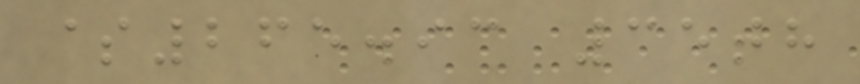$265.93 35th
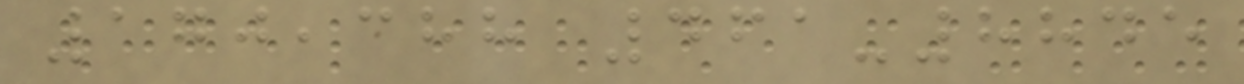170,388 461-8845
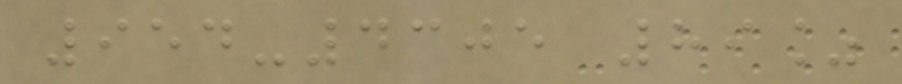954-4305 89%
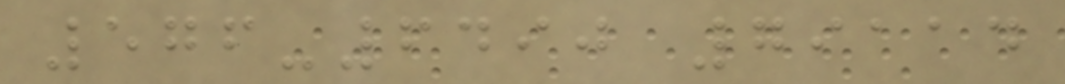576-6490 79114
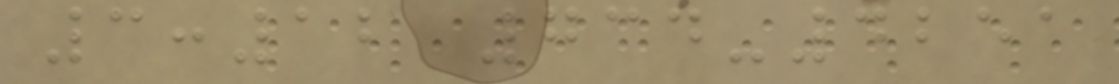3:12 734-4251
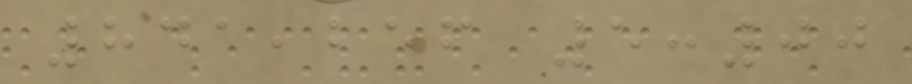841,256 5:00
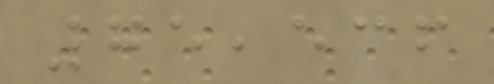75,536
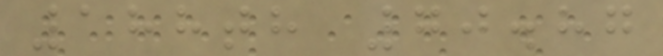188th 70.87
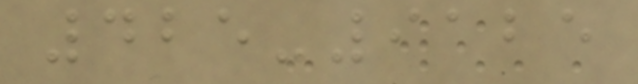425-9125
